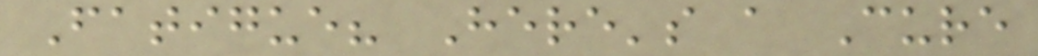Fatigue? Here's a Cure
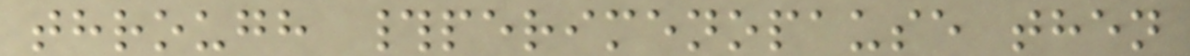through #perimenopause then
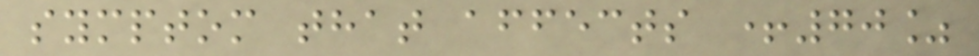symptom that affects +70%
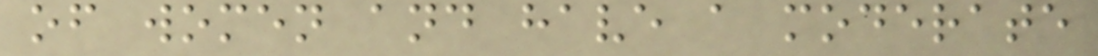of women and have a moderate
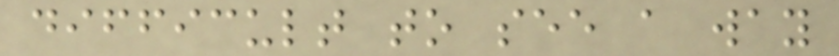difficult to see a way
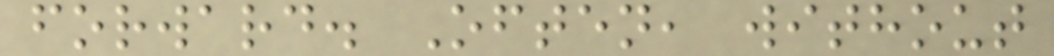forward. Often, without
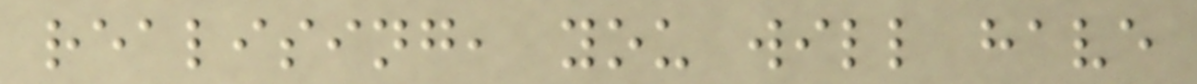realising, you will have
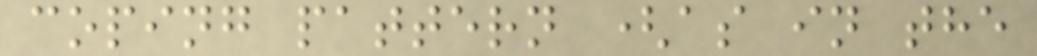coping pattern (as in the
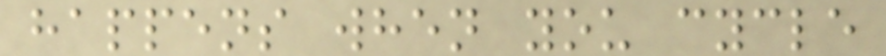happens when you cycle
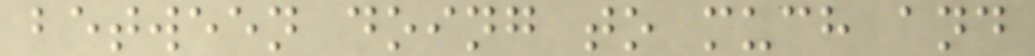between doing to much and
